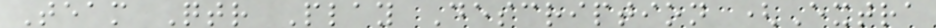Team Qtr Play Description (Extra
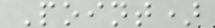Point)
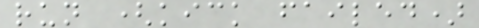run (kick failed)
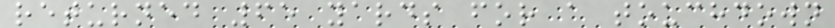returned 65 yards for a touchdown
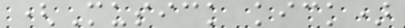(Musick kick)
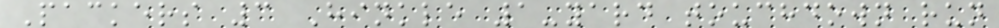Packers 3 Hinkle 1-yard touchdown run
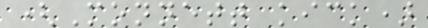(Monnett kick)
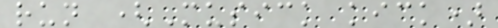run (Musick kick)
